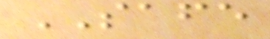SAFE
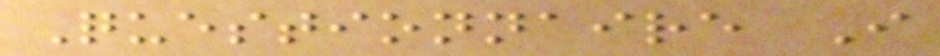Questionnaire I
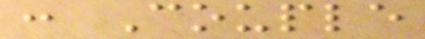: Couple
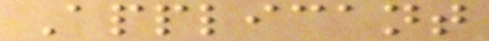Applicant
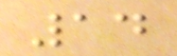14
